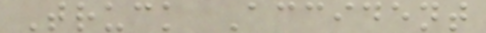Truck Accident
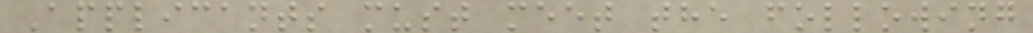Applicants must meet the following
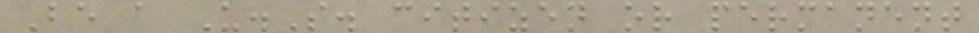Be a U.S. citizen or permanent
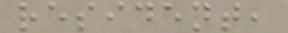resident,
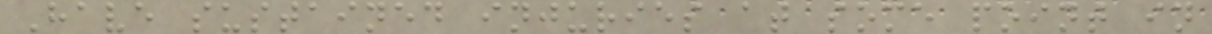Have sustained injuries at some point in
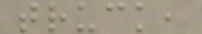truck,
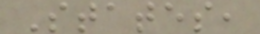States,
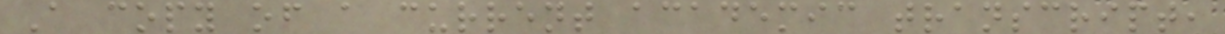A copy of a current academic transcript,
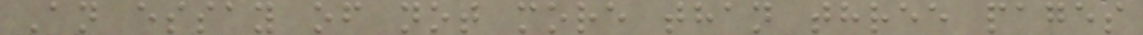An essay of not more than three pages
